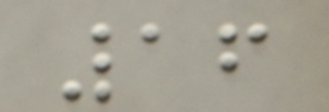16
